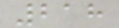218
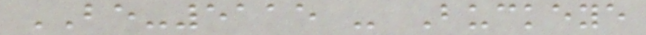BE-5115 - Buckeye
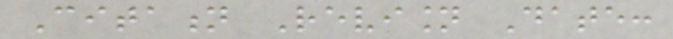Citation Revision Date:
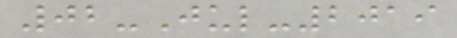02-Jul-2019
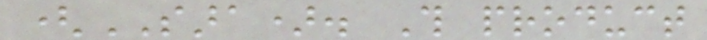(SARA). This product
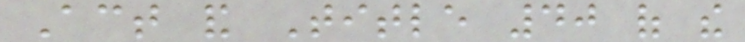Act and Title 40 of the
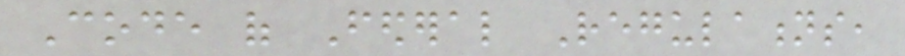Code of Federal Regulations,
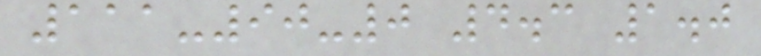111-90-0 4.3 1.0
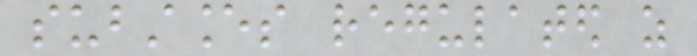substances regulated as
